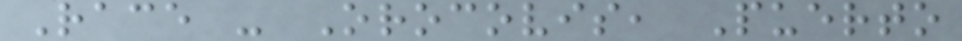Race - Orocovis, Puerto
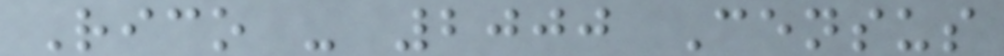Rico - 2000 Census
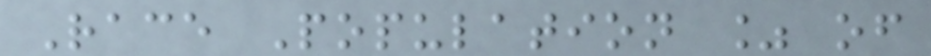Race Population % of
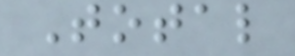Total
